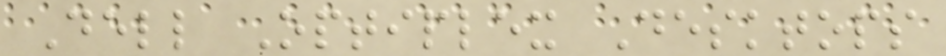Dell Optiplex Desktops
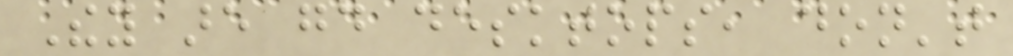They are good desktops, don't
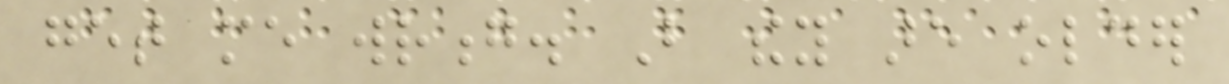get me wrong. But they are older
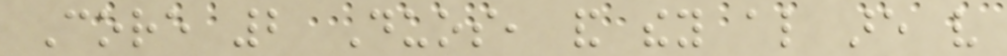Core 2 Duos, and they also are very
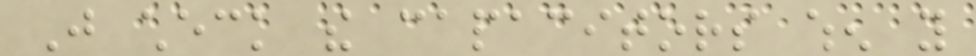Just check the capacitors when you
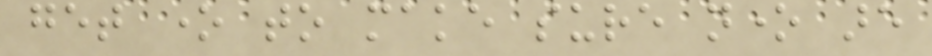get one to make sure none are
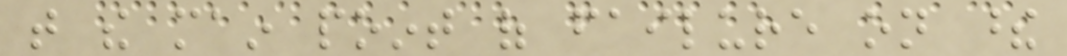that the main point of failure on these
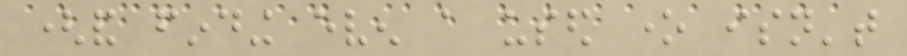(and finding even a used one isn't
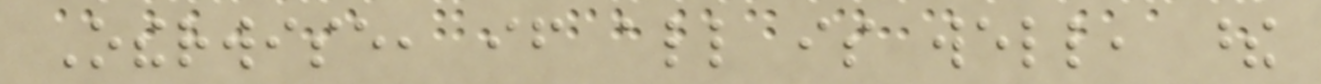Otherwise, if all is well, these
